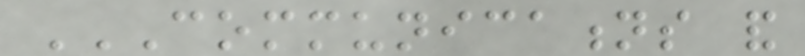COMMUNICATIONS AND
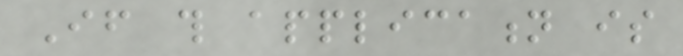If this application is
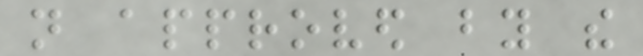not approved by the
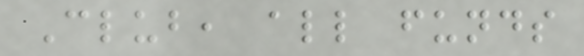Club, all funds
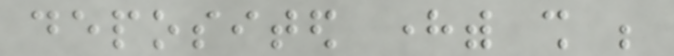deposited herewith shall be
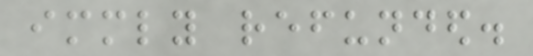immediately refunded.
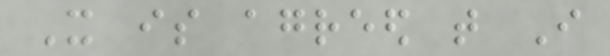It is agreed that I
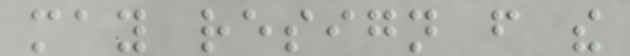may resign from the
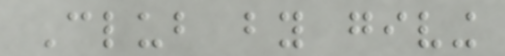Club by giving
